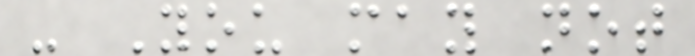- You may not
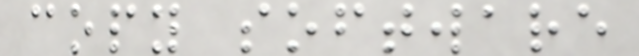copy software
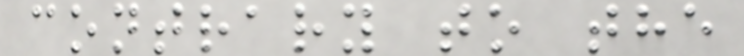contrary to the
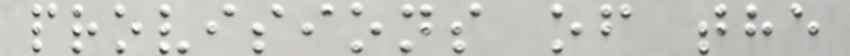provisions of the
